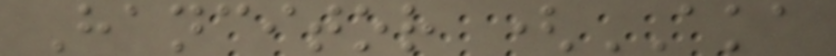Hancitor (AKA
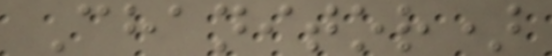Chanitor)
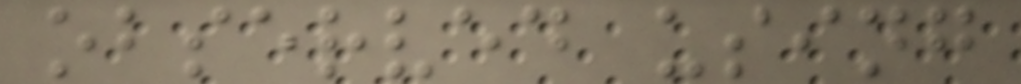observed using
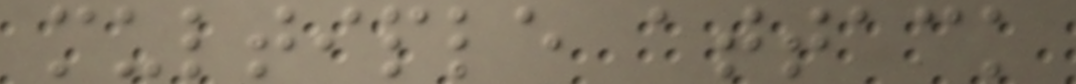multiple attack
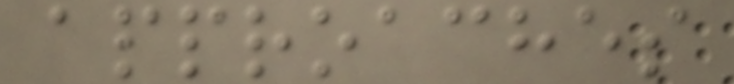approaches
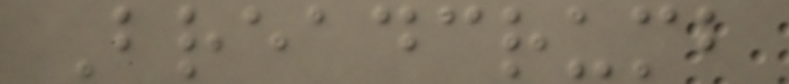Breadcrumb
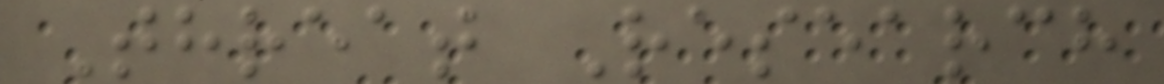Threat Research
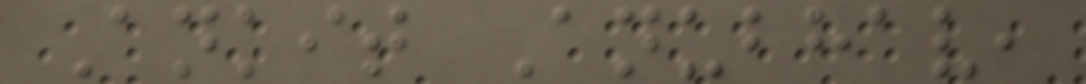Ankit Anubhav,
